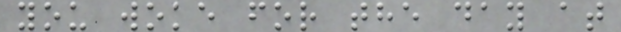you woke for the day at
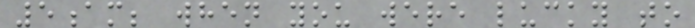5am; when you were lucky to
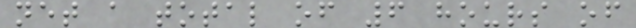net a total of 6 hours of
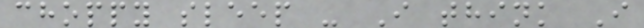choppy sleep - I think I
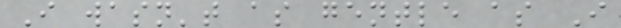I wasn't as gentle as I
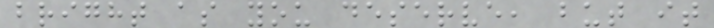bright as you deserve, but it
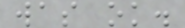was ok.
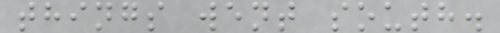things went south.
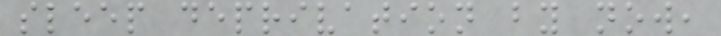sleep deprivation by now,
